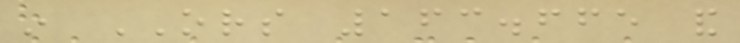in ORS 163.665 and
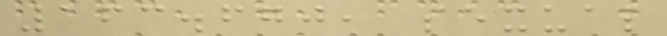163.670, sexual
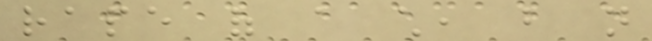rape of a child, but not
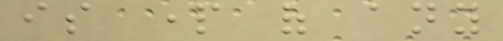is part of any
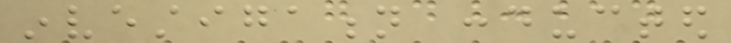investigation conducted
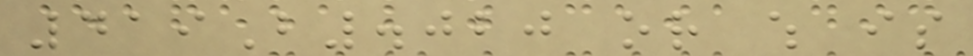419B.020 or which is
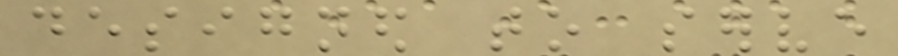designed to serve
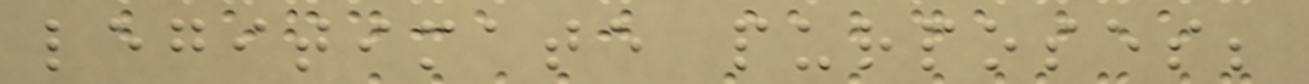legitimate purposes;
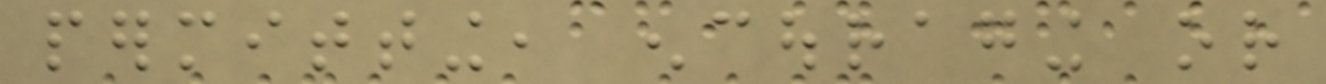permitting, encouraging or
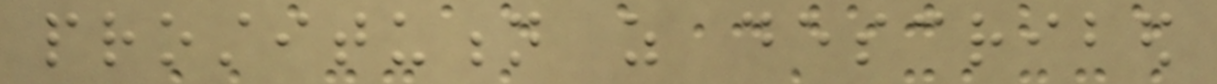prostitution as described
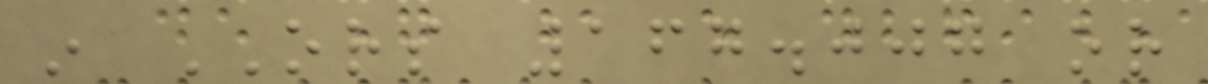in ORS 167.007 or
